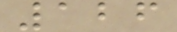126
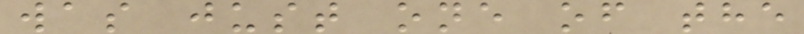was just one of the
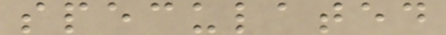speculated
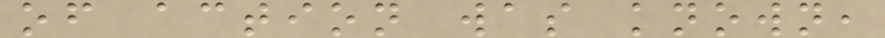of action was known,
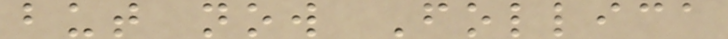but now Follica
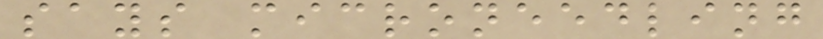says microneedling
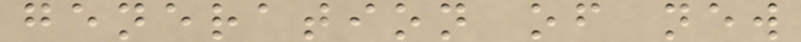generation of new
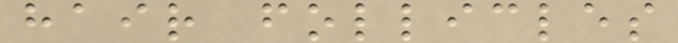hair follicles
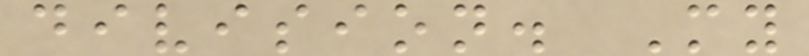division. My
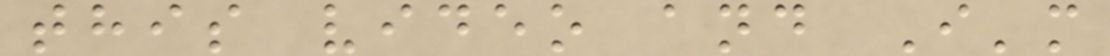this video and I'm
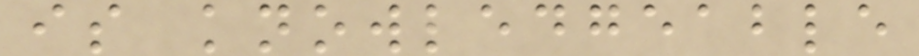is knowledgeable
